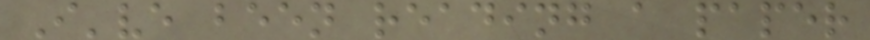I've been reading a paper
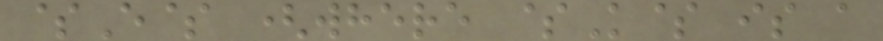$E$ (where $K$ is a
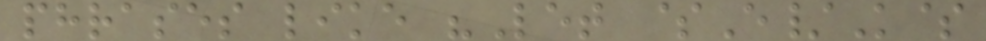phrases like "Let $E/K$
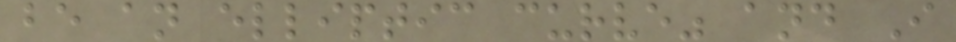be an elliptic curve" and I
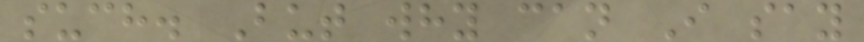such. But why can I say
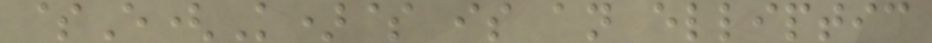$E(K)$ is an elliptic
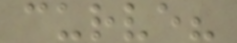curve?
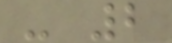- 2
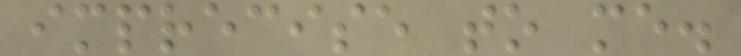imprecise to me.
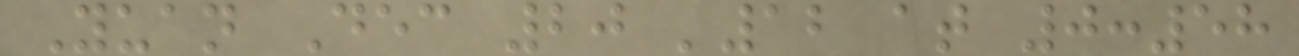Yuan Dec 20 '12 at 0:58
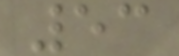53
